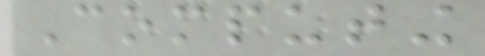Computing
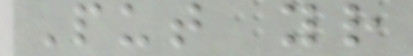Put your
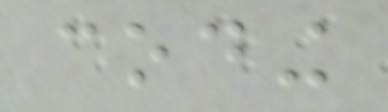coding
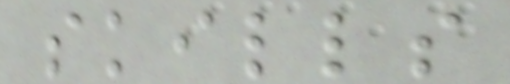skills
